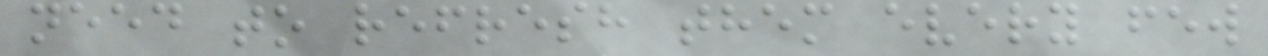need to refresh them every few
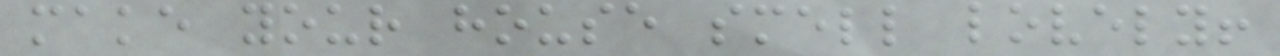make your house smell lovely!
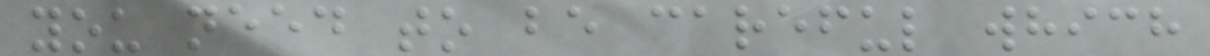you need to be careful which
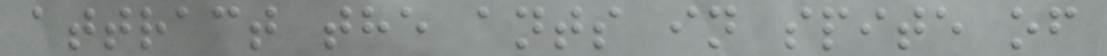attract the ants in spite of
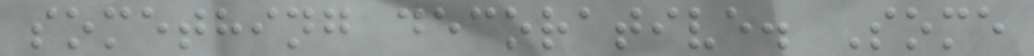something decorative. Some
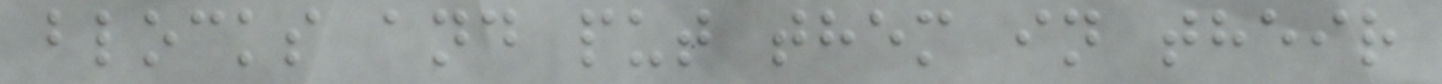blocks and put them in their
